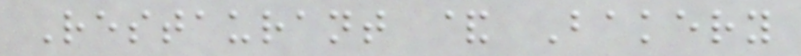Restaurant & Bakery
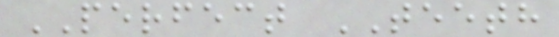PERFECT TEETH
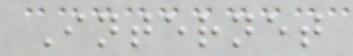Internet
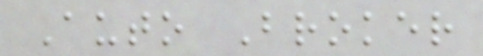Auto Broker
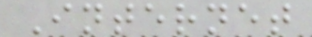Internet
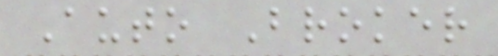Auto Broker
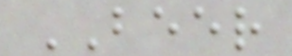BEER
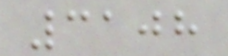3108
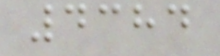4384
